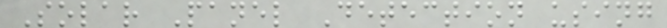Solar Panel Detection using
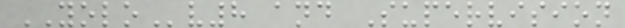YOLOv8 and Supervision
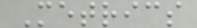Metrics
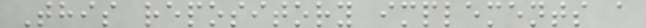This repository implements a
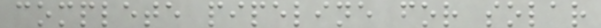complete pipeline for solar
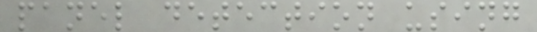panel detection using
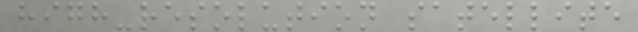high-resolution satellite
